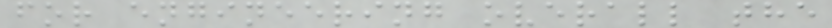for engineering overall the
